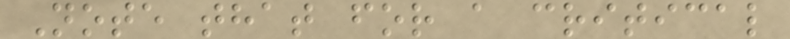Note that for a critical
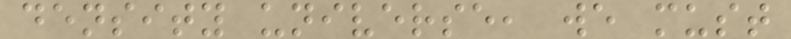density universe, we must
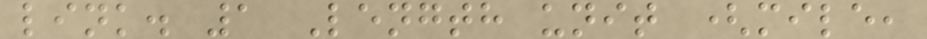link. 1 Length unit (mile,
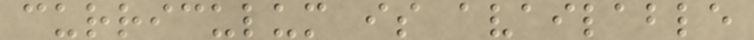curriculum is available
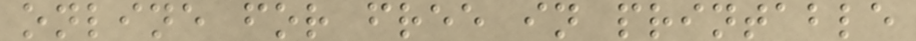online for free in printable
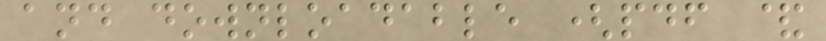and downloadable (pdf &
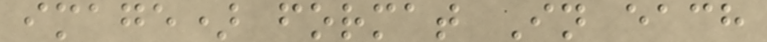image) format In each
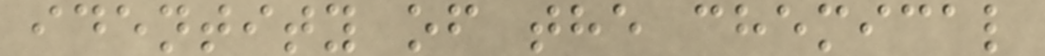identity of the chemical
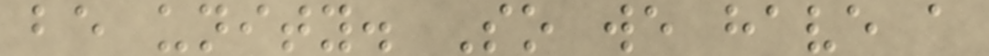be unity. So we have a
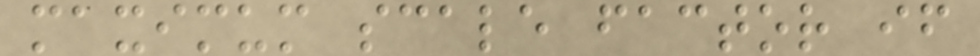maximum scale factor if
